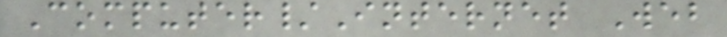Computer/Internet Web
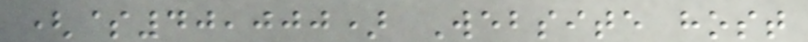($40,000) Website host
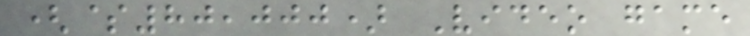($80,000) Video game
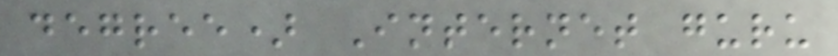degree) Internet guru
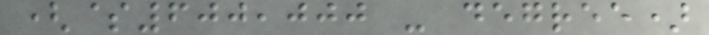($600,000 - degree)
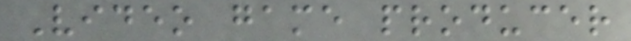Video game producer
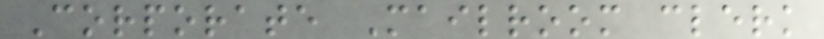Corporate Mailroom clerk
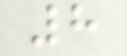8
